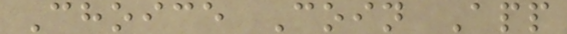Choice Coin App
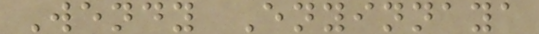Wendy Enyinnaya
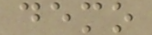demo
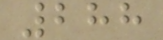288
